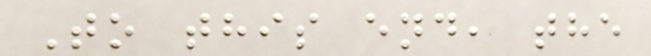To this end, the
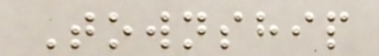Township
